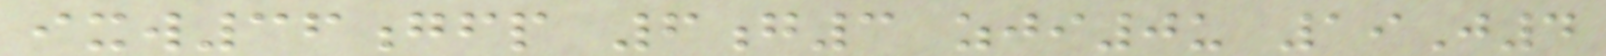ixw36gfp 6g3 zji0u 19J4
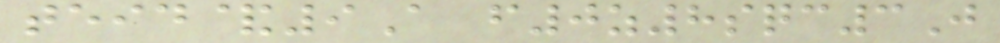teid&9A f0z8sqc3J
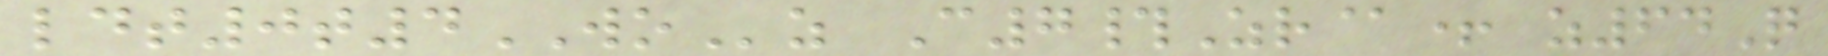ldt0t4WOz C7#Zr@+ z64Q
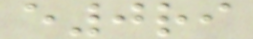e0ri
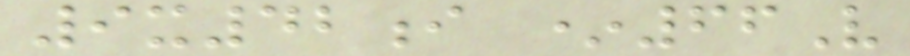9x42i *66V
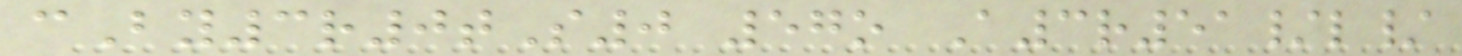cBy3r0tS0 57o A3r51/l/
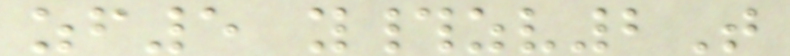zf5 y#zv2T
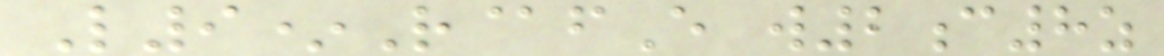L9*R@fE w2c8z
